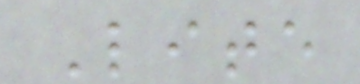Lite
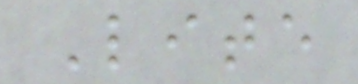Lite
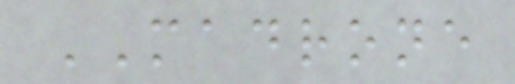MADRONE
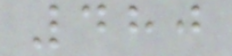480
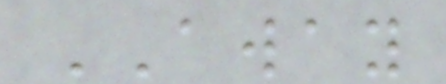AWAY
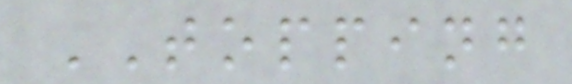TOPPING
